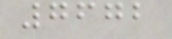7672
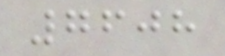7608
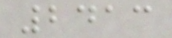2413
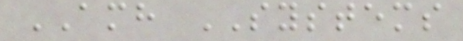AMH SYSTEMS
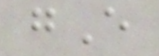gE
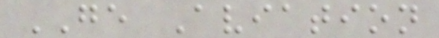GE Aviation
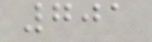701
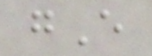gE
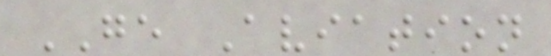GE Aviation
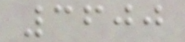3600
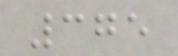375
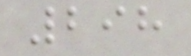298
